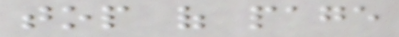top of page
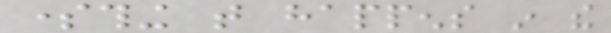something that happens in the
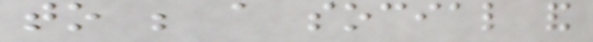to be a social and
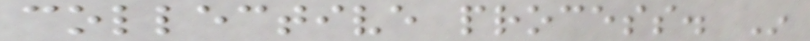collective process. In
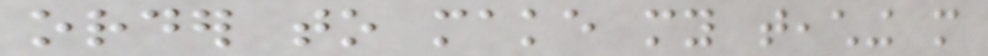order to make my teaching more
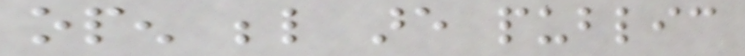open below are public
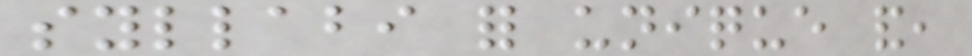syllabi for unique and,
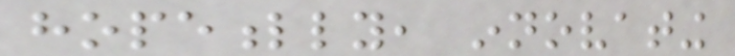hopefully, innovating
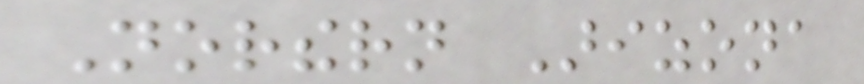Northern Arizona
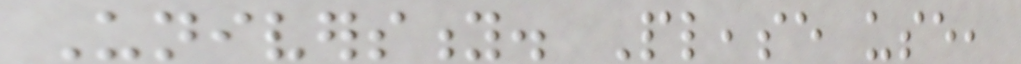University. Please use,
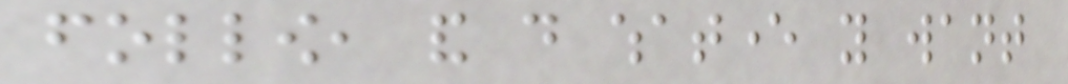follow, and do whatever you want
